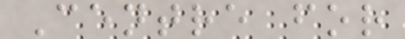Centre for
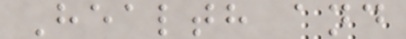Health and
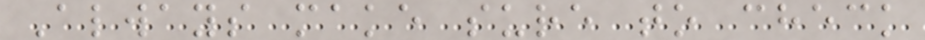Always make sure to check
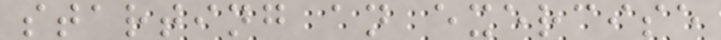starting an exercise
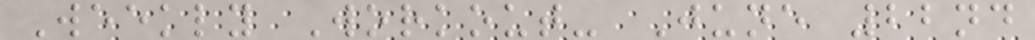Weekly Workout- June 22nd
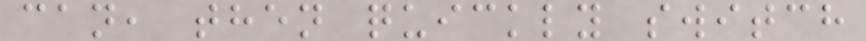can, then quickly switch
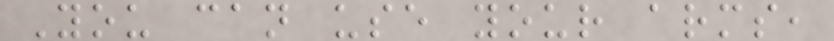You can use your arms,
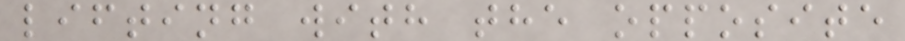lifting with the opposite
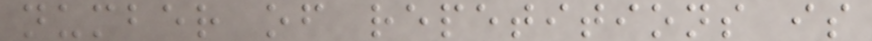number of repetitions is
